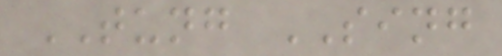TUNG SING
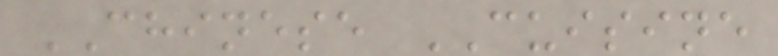CHINESE CUISINE
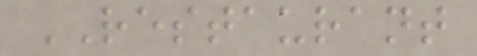RESTAURANT
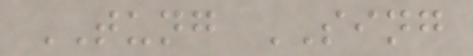TUNG SING
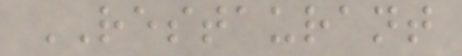RESTAURANT
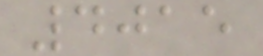4015
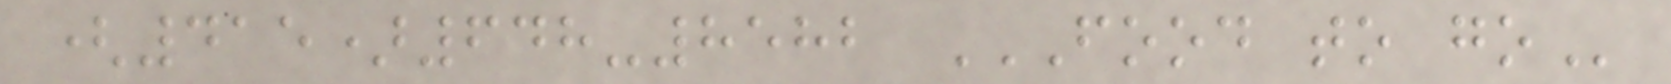(415)648-8582 FOOD TO GO
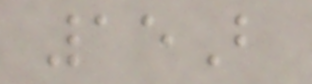15B
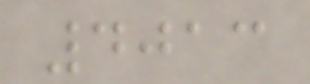4013
